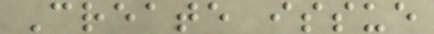Create issue
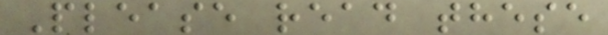Please read these
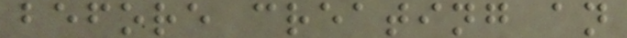before creating an
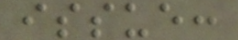issue:
